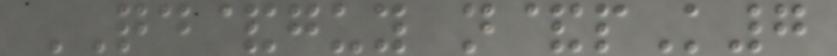QD&guy n&pK7
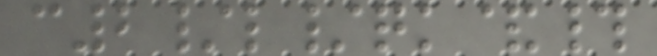c2/l/qk&#
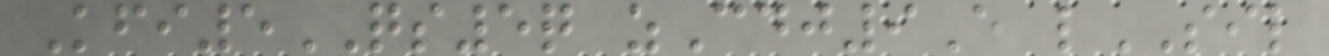Kfi5QS5q zCdj9E lSIL
